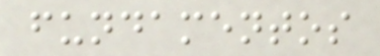fundamentos
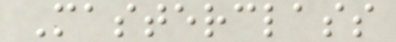Masterclass
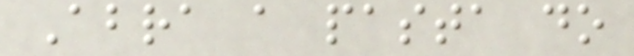Abra a pasta do
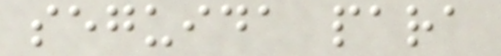seguida para
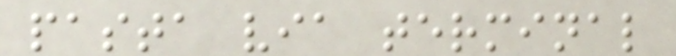pasta via terminal
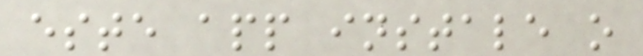este app instale o
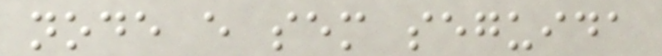node e sem seguida
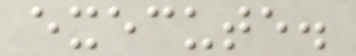execute.
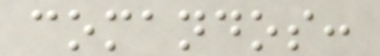comandos:
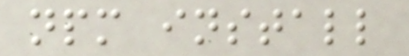npm install
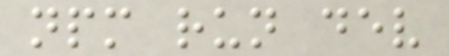npm run dev
